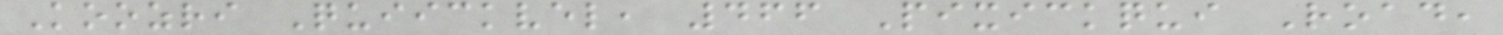Koozri Quiickvel, 466 Pixickqui Road,
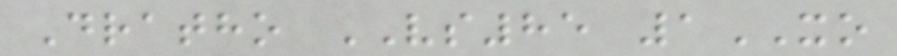Dratho VS85 1XO
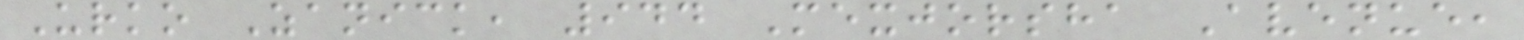Urko Zanick, 944 Mexjorsha Avenue,
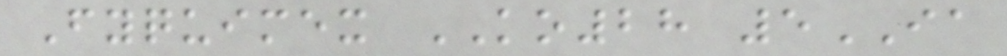Fyquimex KO28 5IA
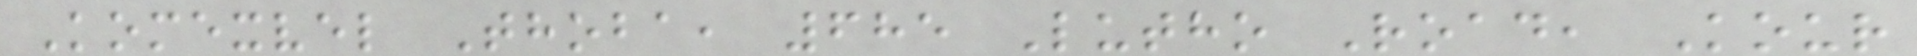Komexvel Thoba, 685 Lutho Road, Kour
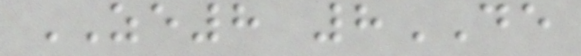ZE8 8DE
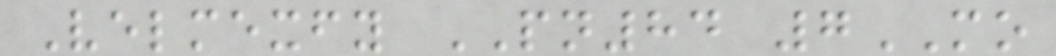Velmexfy PN84 7MO
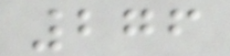276
